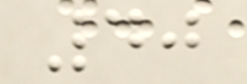40
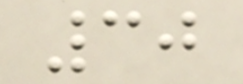30
